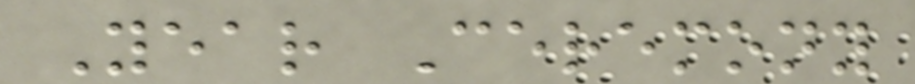Year Ceremony
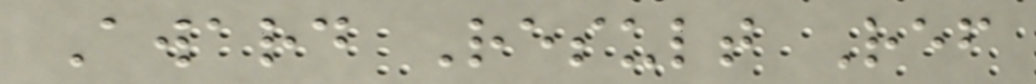Award Result Ref
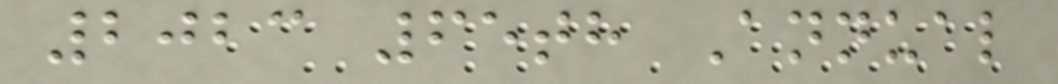2023 65th Annual
